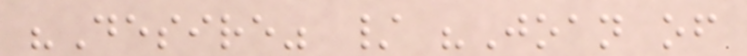"Desire" / "Joan of
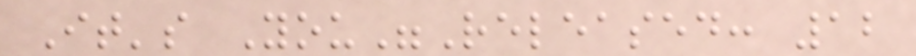It's You"Released: 12
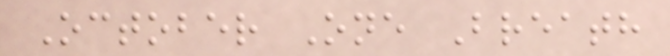October One Breath
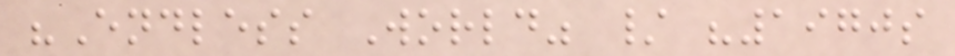"Endless World" / "1970s
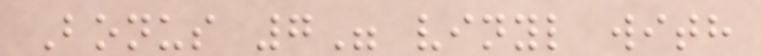Bonus 7" vinyl with
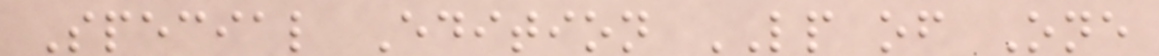Special Edition LP of One
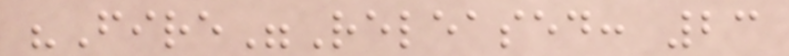"Fire"Released: 23
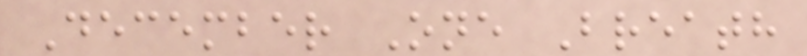December One Breath
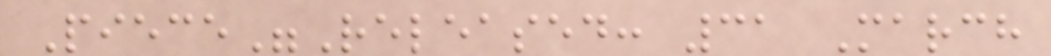Piece"Released: 31 March
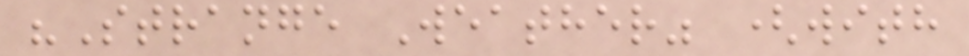"Strange Weather" (with
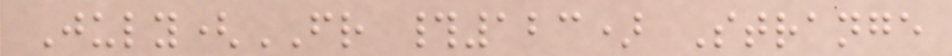July(FR #123) Strange
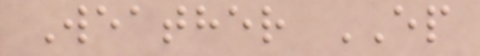Weather EP
